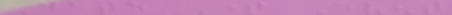Date Time Event
